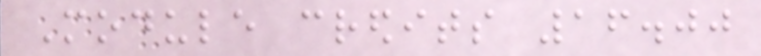Module credits 16.00
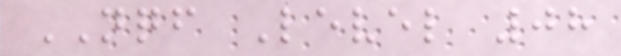NQF Level 08
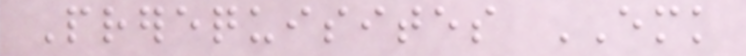Prerequisites EMK
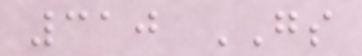310 GS
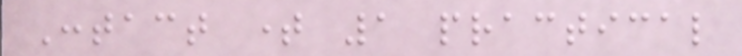Contact time 1 practical
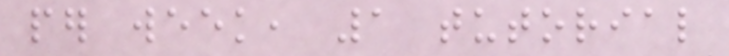per week, 1 tutorial
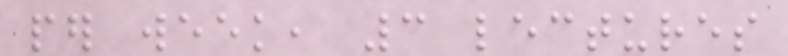per week, 3 lectures
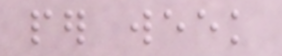per week
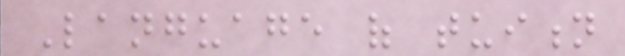Language of tuition
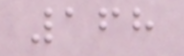168
